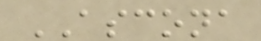ASCONA
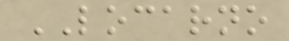LOCARNO
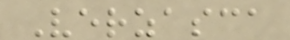Verzasca
